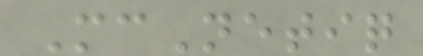McNetiq
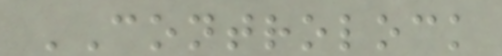CONTROLOCK
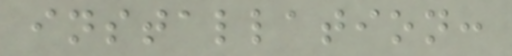installation:
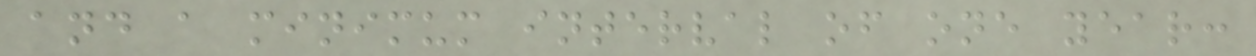and a minimum interval of one year:
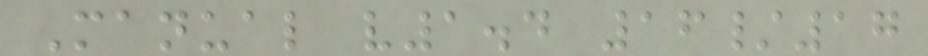Manual v1.4 16/17
